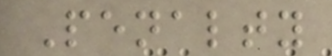Penalty
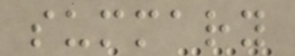summary
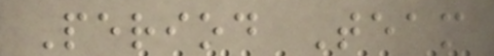Period Team
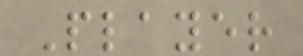Player
